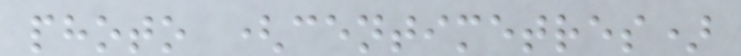photo (centimetres)
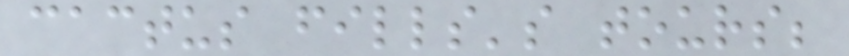cactus fills's tours;
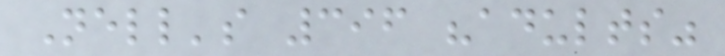Nell's 396 "adults"
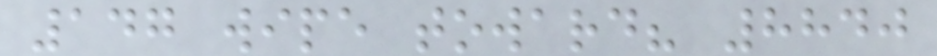147 wipe toward? 8840
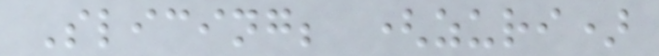Slicing; (zuri)
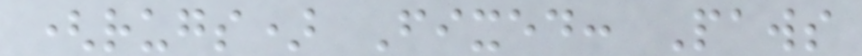(rugs) Fixed: Paws
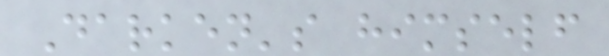Darken's himself
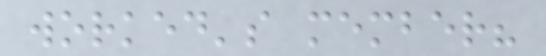worked's member?
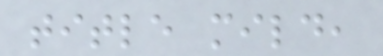title mild,
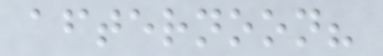afternoon?
